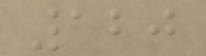120
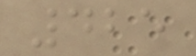425
